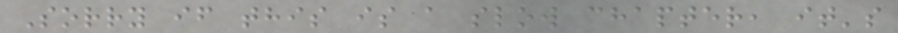Sorry if this is a slow chapter, it's
